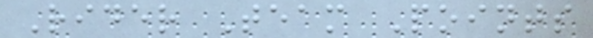Rider Team Points
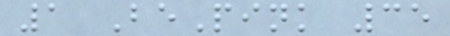1 BePink 35
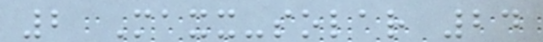2 Maxx-solar 24
